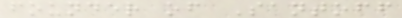founder of Santoff
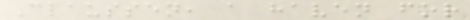Claussen, a haven for
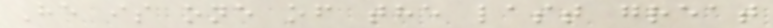He is one of the last great
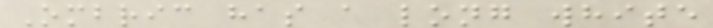Ombric has a long white
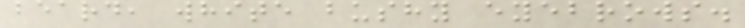beard, white bushy eyebrows.
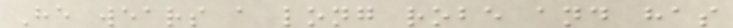He wears a long robe and has
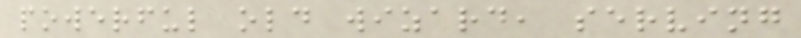powerful old wizard, serving
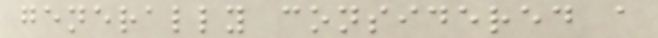generally considered a
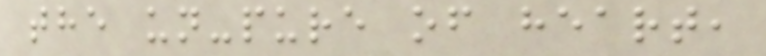the un-pure of heart,
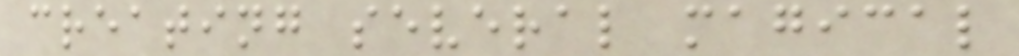creating several magical
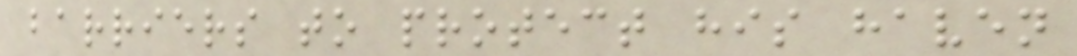barriers to protect his haven
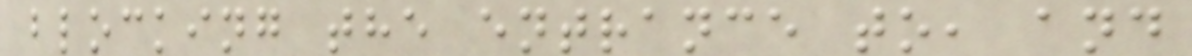blocking the entrance to, and
